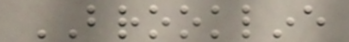BROOKLINE
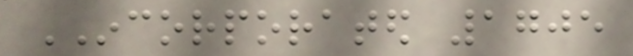INCORPORATED 1705
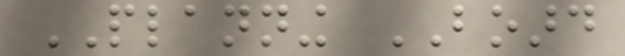PLANNING BOARD
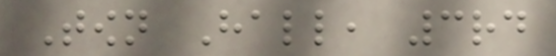Town Hall, 3rd
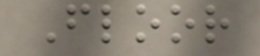Floor
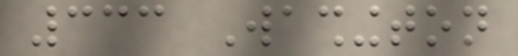333 Washington
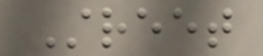Street
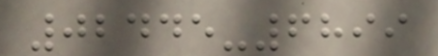02445-6899
